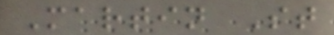Martin St
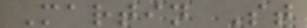Martin St
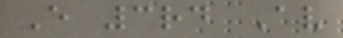E 3rd Av
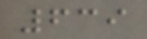639
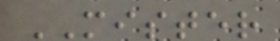MISTER
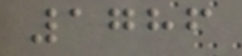1786
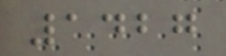1427
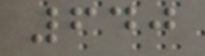640
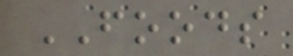FOODS
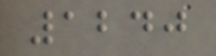1240
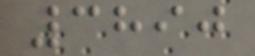3890
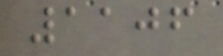1106
